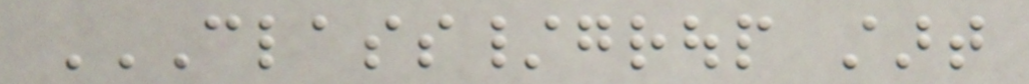CLASS/GROUP START
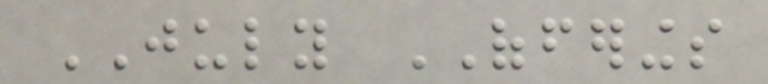JULY OFFERINGS
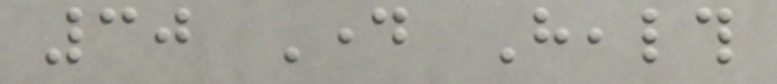30 Day Health
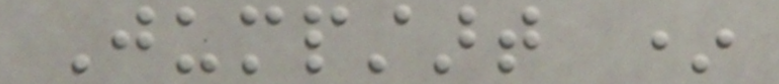Jumpstart *
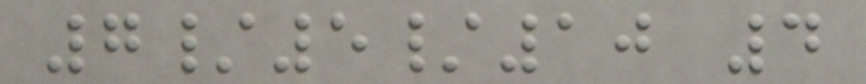7/5/10 4
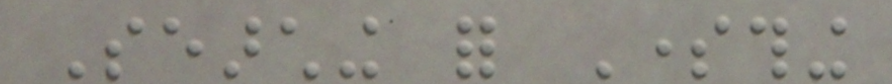Searching for Something
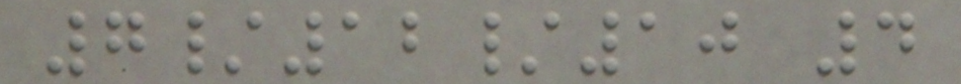7/12/10 4
